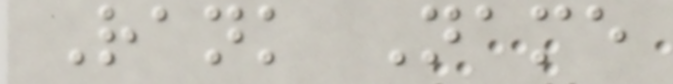Rank Name
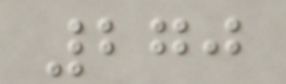270
